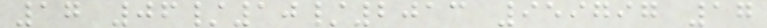17 06/10/2013 959797 17
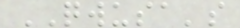QWUSA's
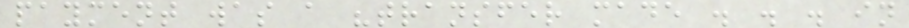payment was a "transfer made . . . in
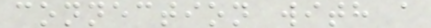connection with a
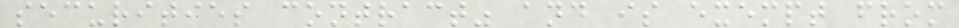securities contract" and is exempt from
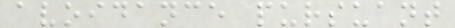avoidance pursuant
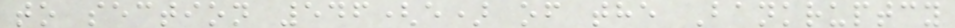to section 546(e) of the Bankruptcy
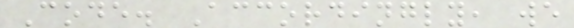Code. Accordingly, we
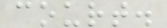court.
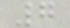7
